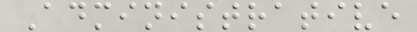Administrative
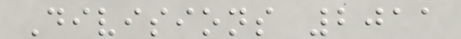Divisions 2011
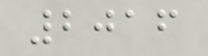2016
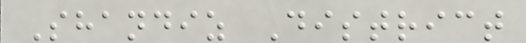Shandiz District
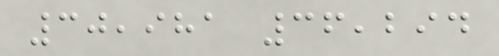30,981 36,294
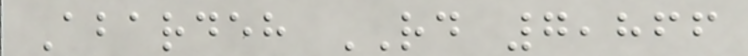Abardeh RD 7,866
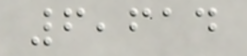6,614
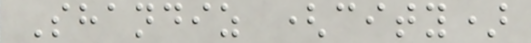Shandiz (city)
